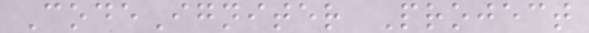CodeIgniter Project
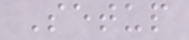Setup
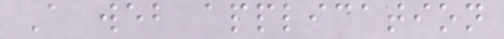A web application
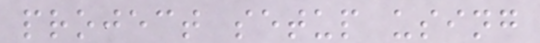project setup using
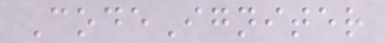CodeIgniter
